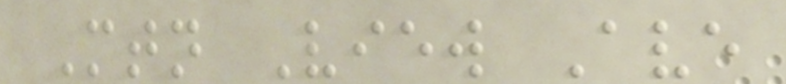Mtn View Ave
